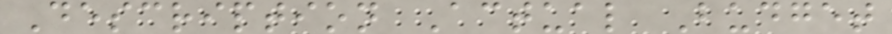Description Actual Budget
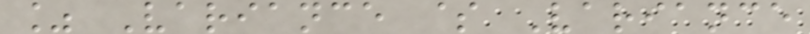% Variance $ Variance
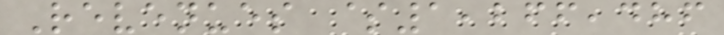Revenues $1,266,486
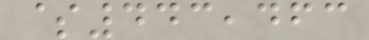$443,463
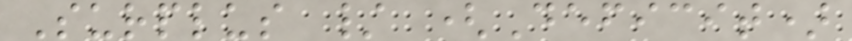Surplus / (Deficit)
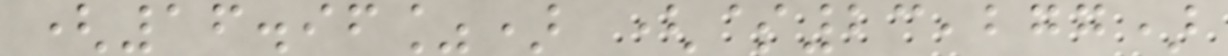(16.96%) ($23,277)
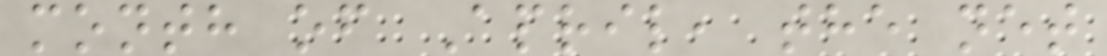month of April, the net
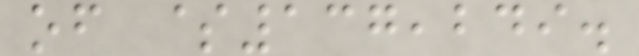of $137,249.
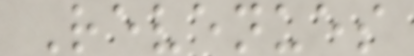Revenues
